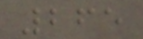265
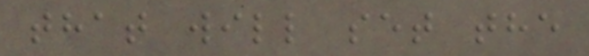that will set the
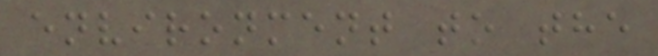environment to the
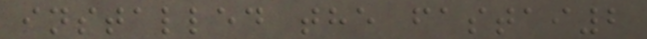installed the fastai2
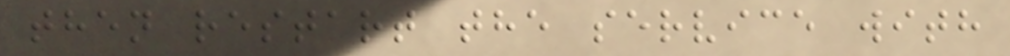then restart the service with
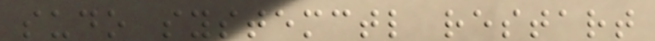sudo systemctl restart
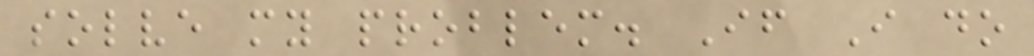solve my problem. If I do
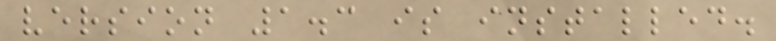version 1.3 is installed.
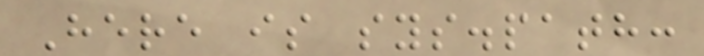Here is sys.path:
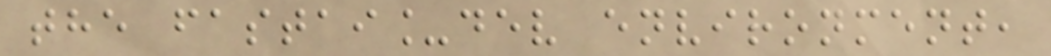the fastai_dev environment,
